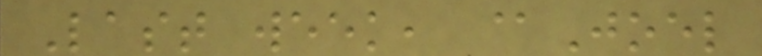Last week, @Joel
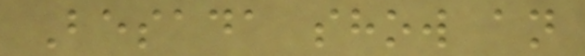Besada show an
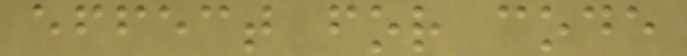effect for code
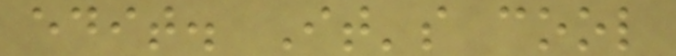edit. It's cool
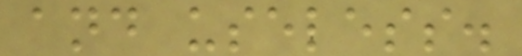and useless.
